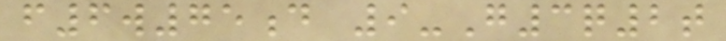f6w75d 9-G3q2t
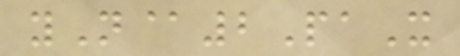yN@2PaX
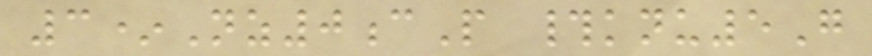3*Nz0cP #knu5G
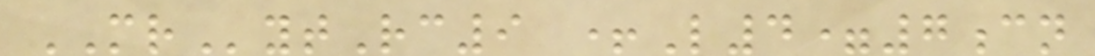MRytRc9 +L4=7cn
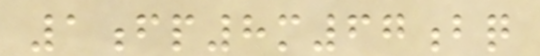1fp8m67bq
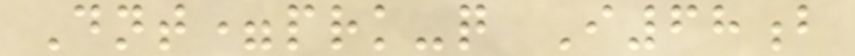Dnt=prk-q I68b
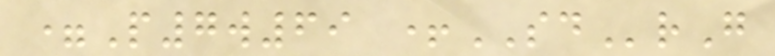=P7w69 +SDrG
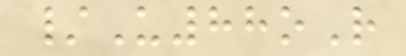/U88oR
